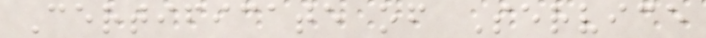Certificate of Service
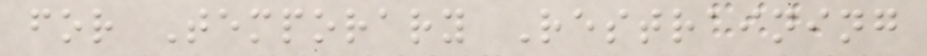for Temporary Restraining
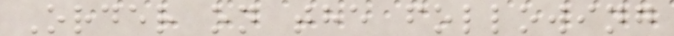Order on the following
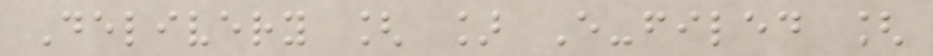Delivery [ ] E-filed [
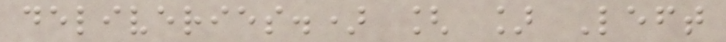deliveries.) [ ] Left
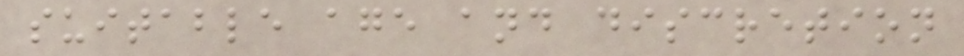suitable age and discretion
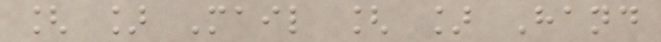[ ] Mail [ ] Hand
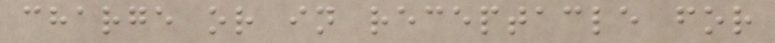charge or in receptacle for
